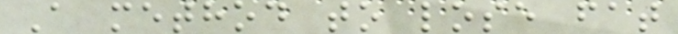A method to lose fat
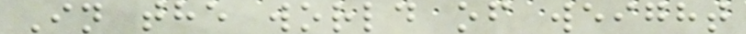In the world of weight
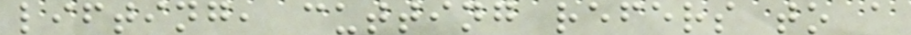lifting, cutting refers to a
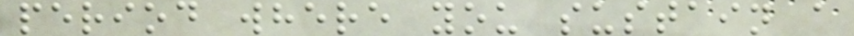period where you sustain a
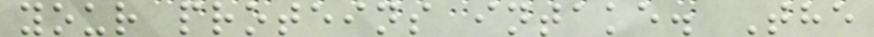your proteins intake. The
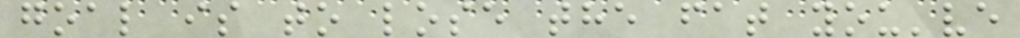goal is to lose the fat you've
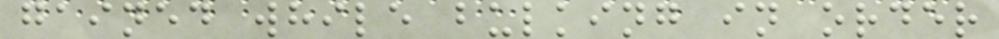gained while bulking in order
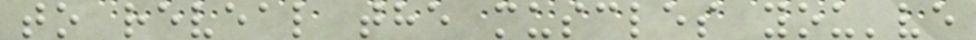to reveal the muscles you've
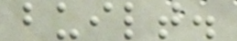built.
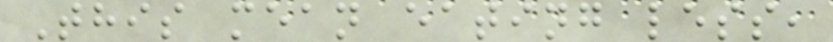This mean eating less,
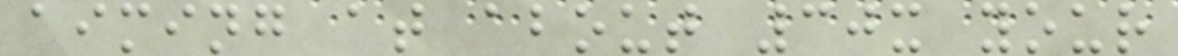aiming at about 30x your
